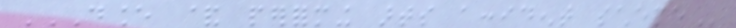DANCE & PERFORMING ARTS ACCIDENT SCHEME
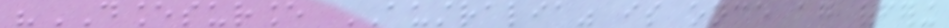"DANCESURANCE AUSTRALIA" is once again offering
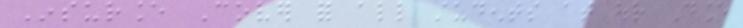Insurance Cover for all students at our Dance
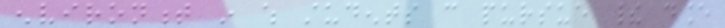environment in which students can pursue their dance
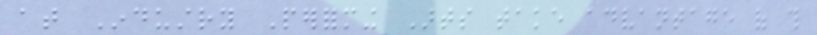at Industry Performing Arts take advantage of this
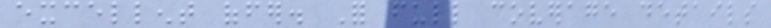excellent offer. For full coverage details
